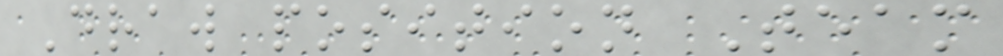Draw position Team
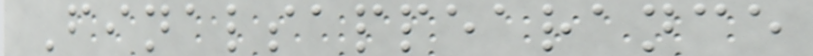Finalsappearance
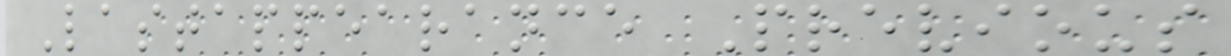Lastappearance Previous
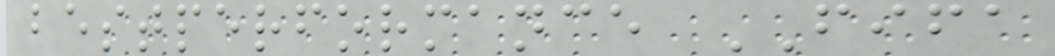bestperformance FIFA
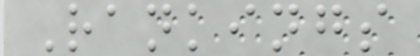Rankings
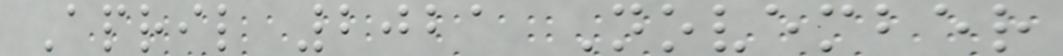April 2021 November
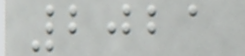2021
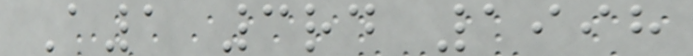A1 3rd 1998
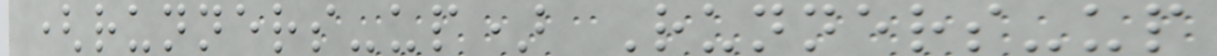(runners-up) Runners-up
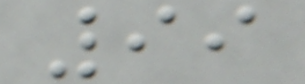99
